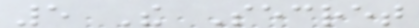5 The Secret
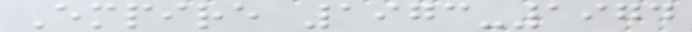Empire 1973-1974
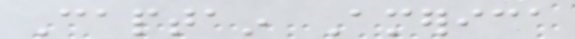Captain America
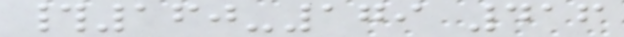#160-179 416
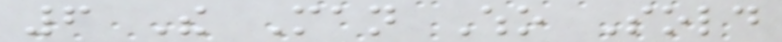6 The Man Who Sold
